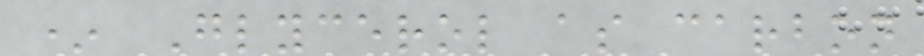* Glycerol as carbon
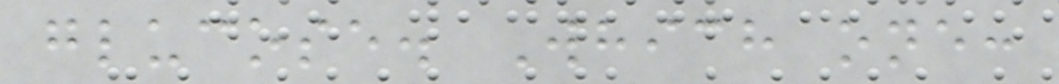glucose. Which one:
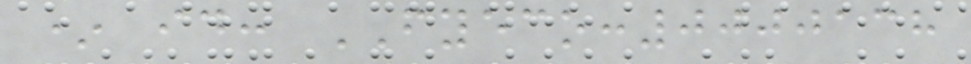* id: FYECO:0000138
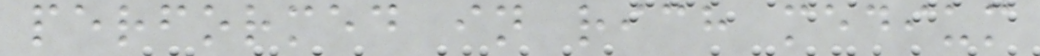performed in rich medium
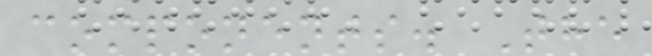components. The
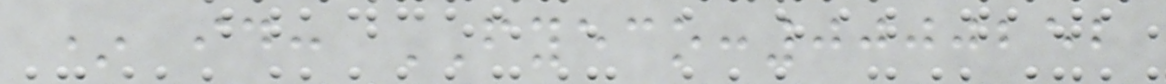* id: FYECO:0000252
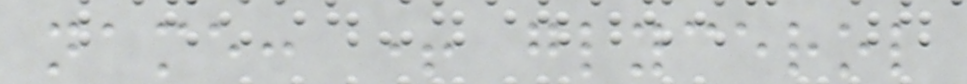name: + glycerol
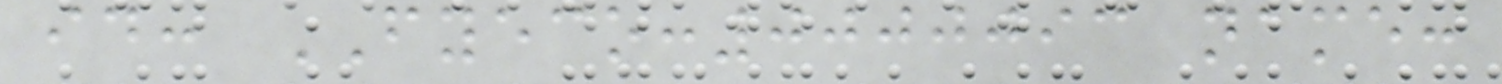id: FYECO:0000093 name:
